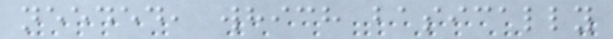needed, which basically
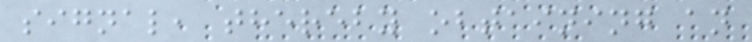signal, thereby obtaining an
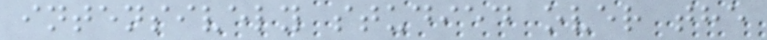intensively studied over the
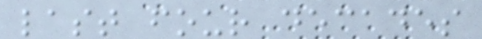last four decades
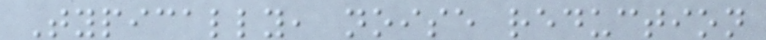Typically, noise reduction
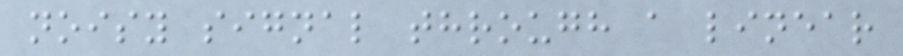noisy signal through a linear
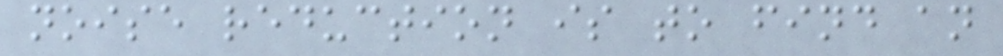noise reduction is to find an
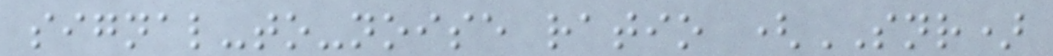signal-to-noise ratio (SNR)
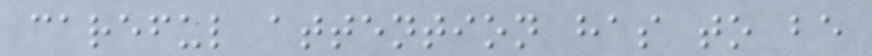careful attention has to be
